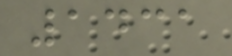1431
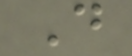D
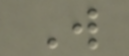W
